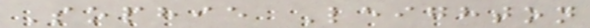Sophie Leighton
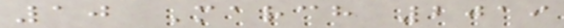10 March 2019
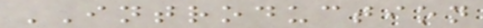INTRODUCTION
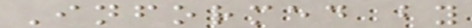Informed by
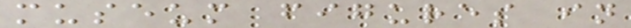museum figures in
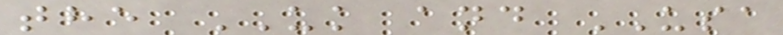the UK and USA
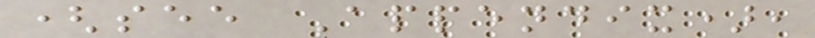(see Appendix),
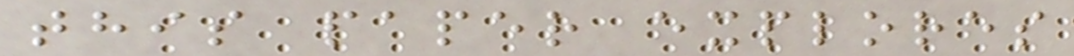this paper explores
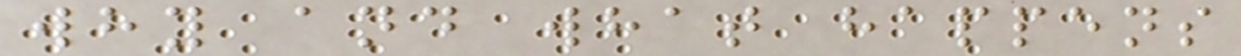why and what happens
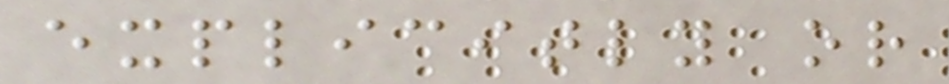explicitly or
